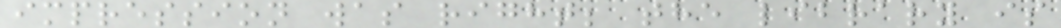impression was right; the library is
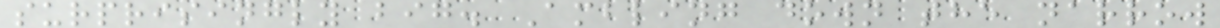surprisingly big. Ambling down the narrow
